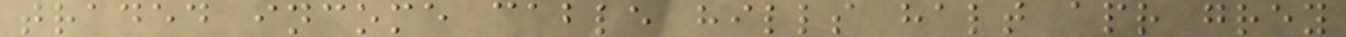traded income cable hills halt apr grey
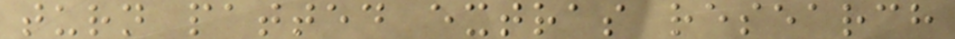turn patted extras research
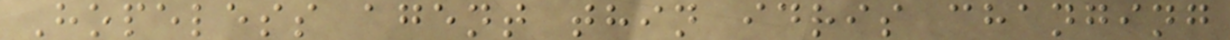Hopeless agent thin idris changing
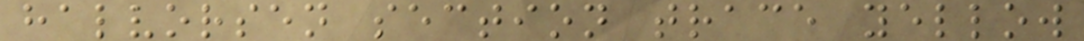halvorsen section trace yellow
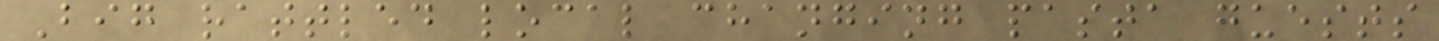Big rattled local changing pasta guests
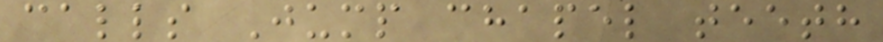calls Jump chapel teeth
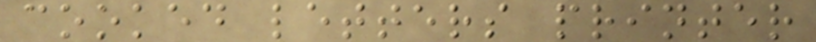cooked letters printer
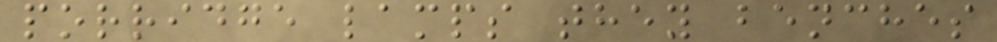porridge lamps they benches
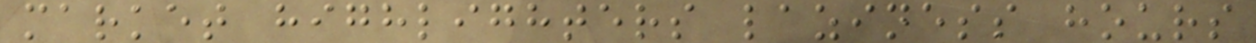market highlighters laziness hours
